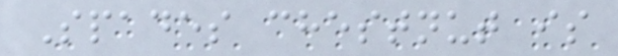Spades chestnut is
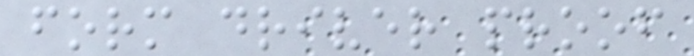form driver proof
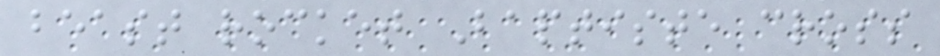beast rocket Baptiste cross
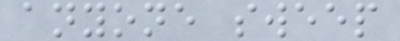anyone sweep
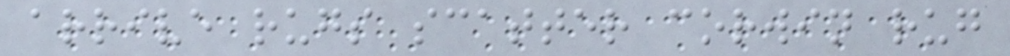arrive rugs scatter corwin rug
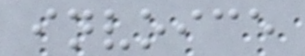invoice
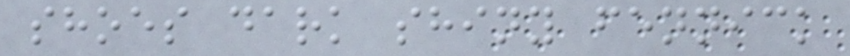shoes dark shiny fennick
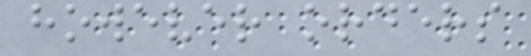however orders
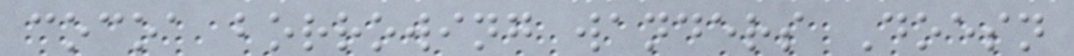cocoa borrowing wanders Doesn
